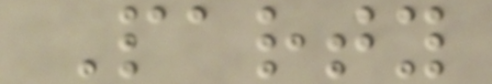Party
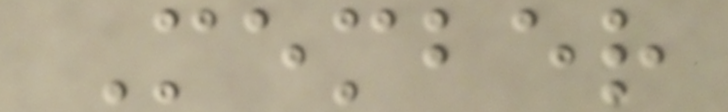Member
